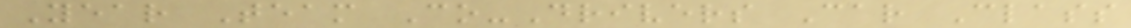Year Team Co-Drivers Car Class
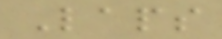Laps
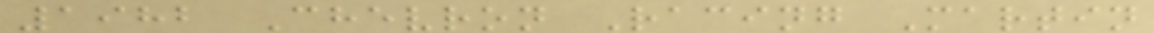1982 Chevron Racing Martin
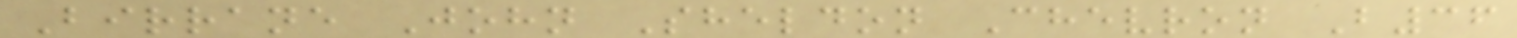Birrane John Sheldon Chevron B36
